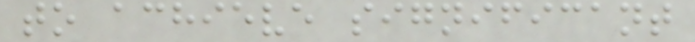to achieve significant
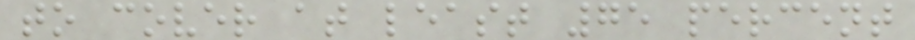to cover at least 75 percent
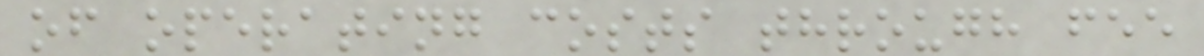of operating costs through fee
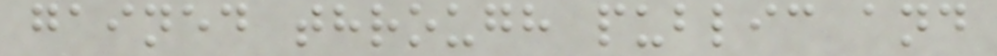gained through public and
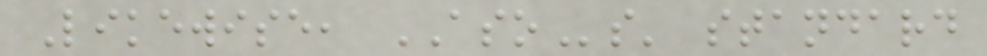Likewise, ASOs' standard
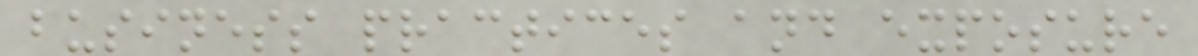business practices and exposure
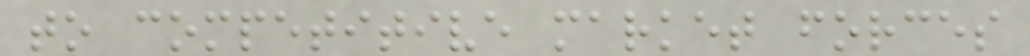to competitive market forces
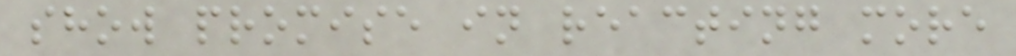show promise in reacting more
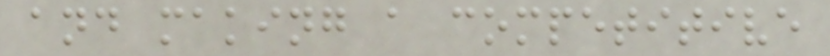and making a competitive
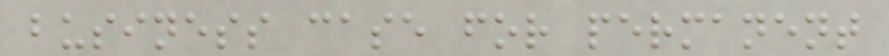business case for permanent
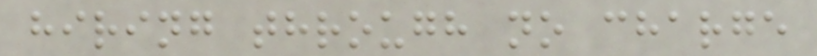hiring through no charge
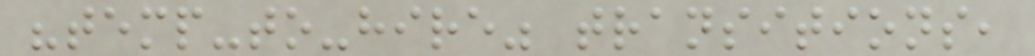"temp-to-hire" transitions,
